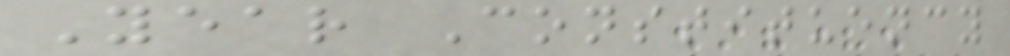Year Constituency
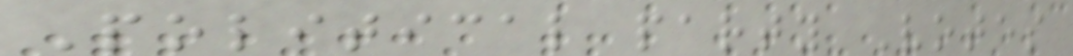Political party Votes
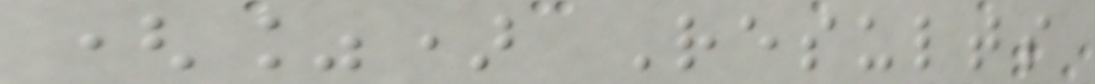(%) Results
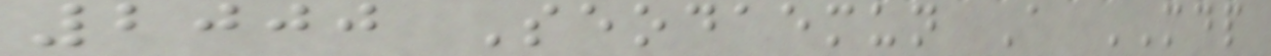2000 Seodaemun A MDP
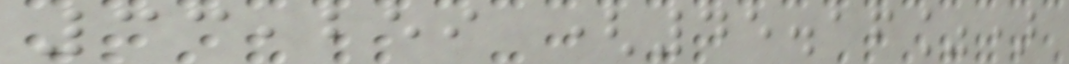33,259 (45.16%)
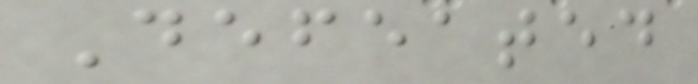Defeated
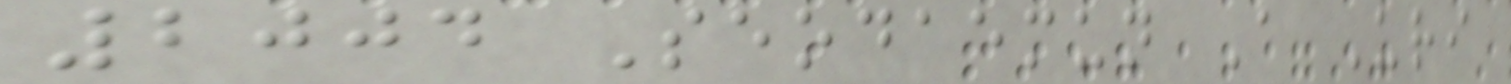2004 Seodaemun A Uri
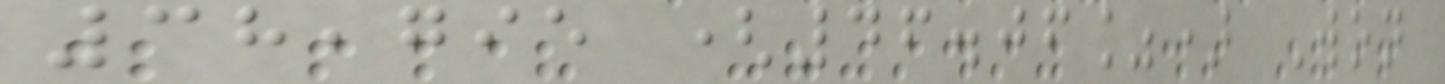38,795 (46.06%) Won
